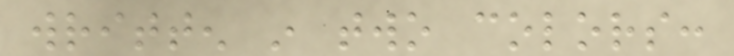written in two colors:
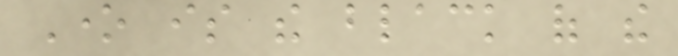One is the black of the
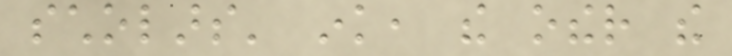scholars' ink, the other the
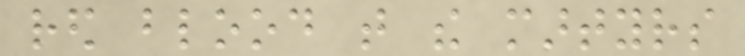red blood that the martyrs
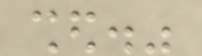shed."
